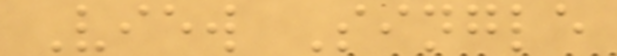View Single
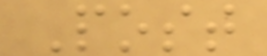Post
